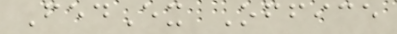FedEx Office
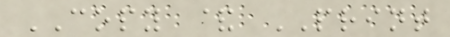COPY & PRINT
